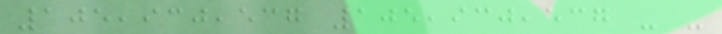105,930,537 105,930,537 - -
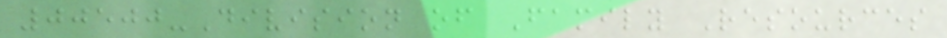00500-Division of Family Resources
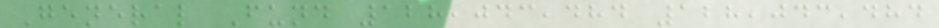General Fund 128,043,484 128,043,484
